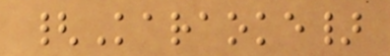{Karaoke}
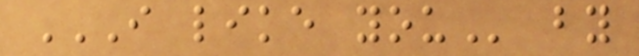I LIKE YOU by
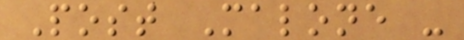Post Malone -
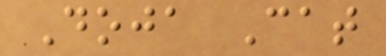Doja Cat
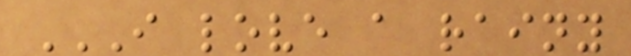I LOVE A RAINY
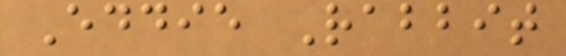Eddie Rabbit
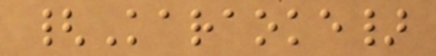{Karaoke}
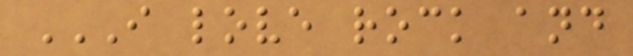I LOVE ROCK AND
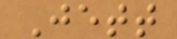Jett
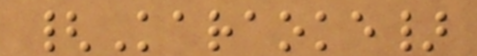{Karaoke}
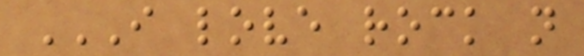I LOVE ROCK N
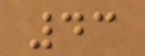43
